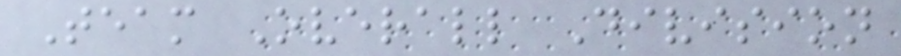Team Overall Division
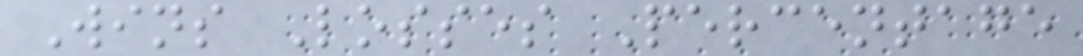Wins Losses Percentage
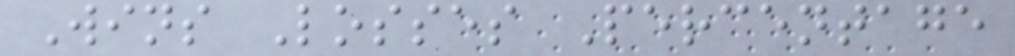Wins Losses Percentage
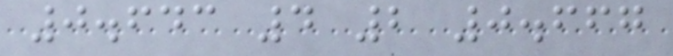0.643 4 2 0.667
